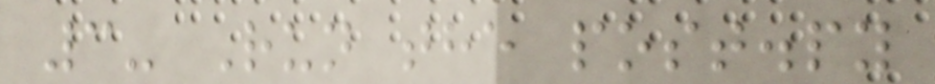3- Run the post.py
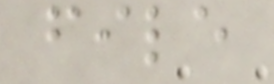file
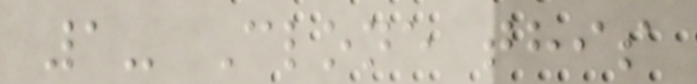1- Clone this
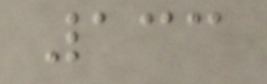133
